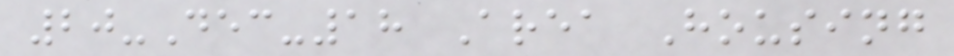20-Dec-18 Area Housing
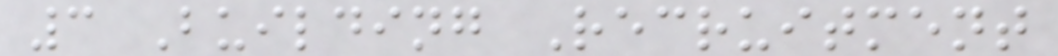3 Building Recruitment
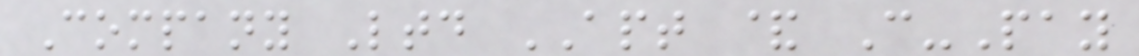Company Ltd APT & C-Pay
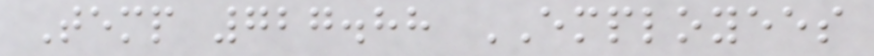Temp 727.88 EMPLOYEES
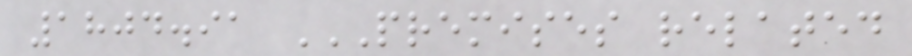1804.91 PREMISES RELATED
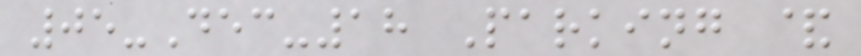05-Dec-18 Parking &
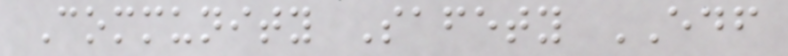Community Safety EDF
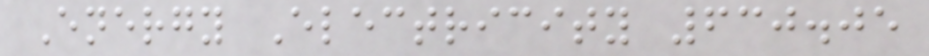Energy Electricity 630.05
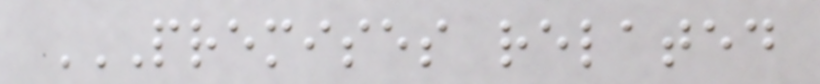PREMISES RELATED
